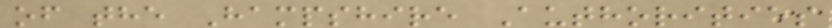of the Hampshire Authorities
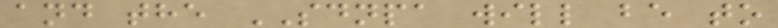and the SDNPA will be to
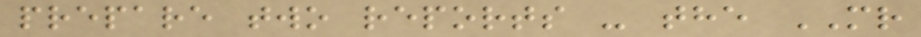prepare two reports - the MR
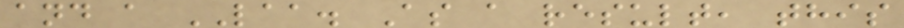and a LAA. As a result, this
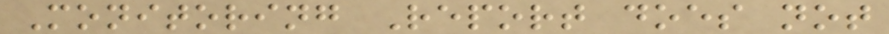Monitoring Report does not
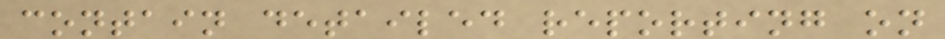contain detailed reporting on
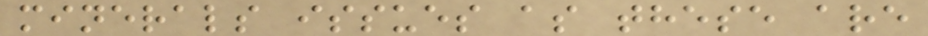minerals issues as these are
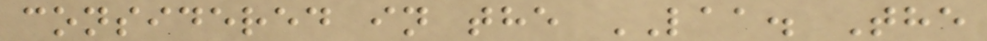considered in the LAA. The
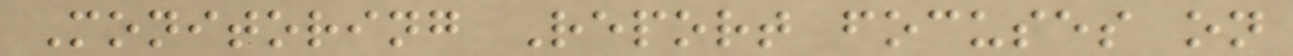Monitoring Report focuses on
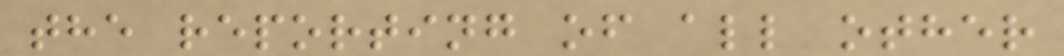the reporting of all other
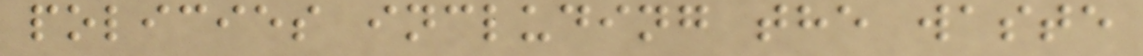policies including the waste
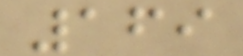169
